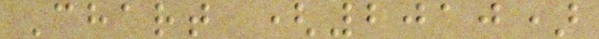Chart (2010)
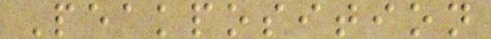Peakposition
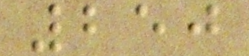250
